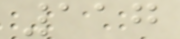117
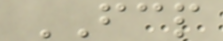FCP
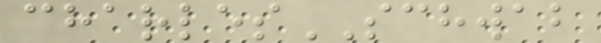charlesSCHWAB
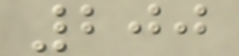200
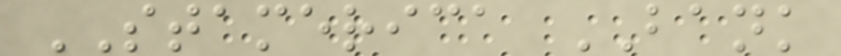STAMERICA BANK
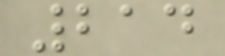214
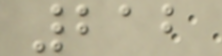212
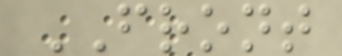FRONT
